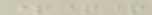+++
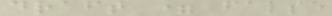draft = false
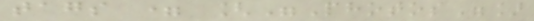tags = ["Photos"]
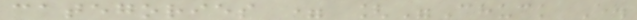categories = ["Chuck E.
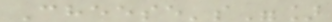Cheese's"]
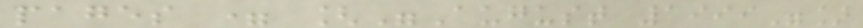pages = ["August 1999"]
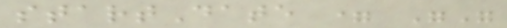startDate = ""
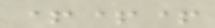+++
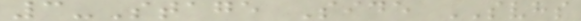3-Stage Side SVHS
